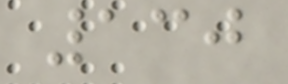130
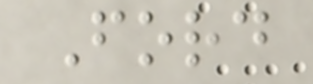Ford
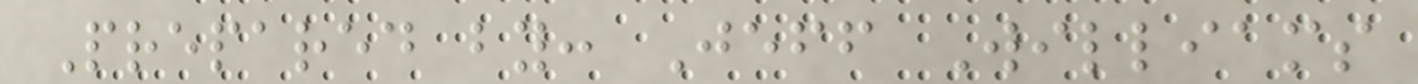Prepared by: Jeff Williams
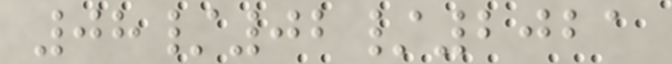08/02/2021
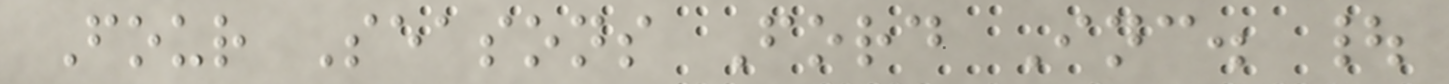Four Seasons Ford Inc. |
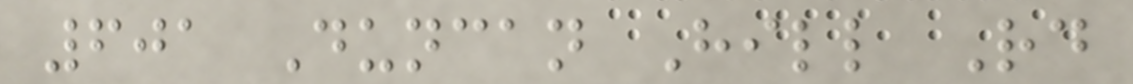601 Duncan Hill Rd
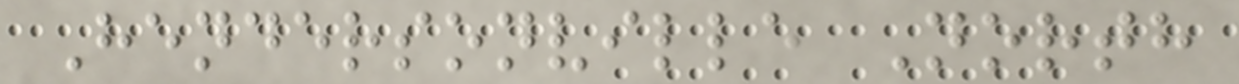Hendersonville North
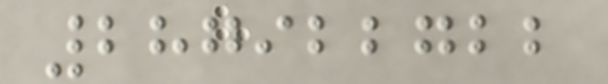287922722
